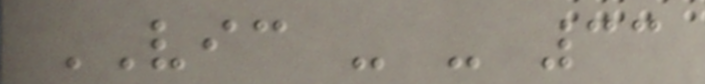VIC - - 33
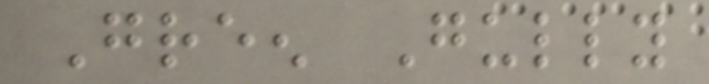Green Gully
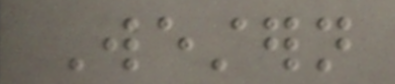Western
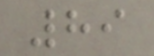89
